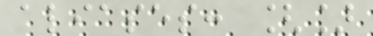aliases: []
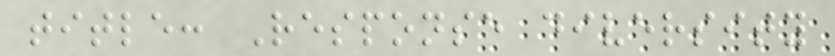title: Response diversity
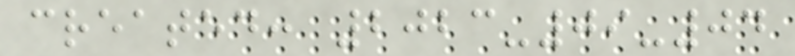created: 2023-09-04
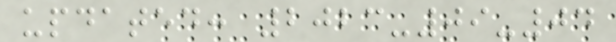updated: 2023-09-04
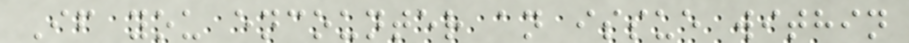If you encounter an issue within
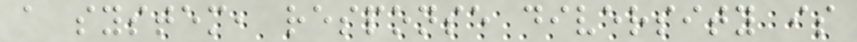a system, response diversity is
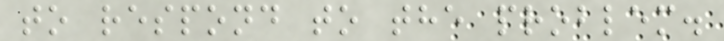to respond to the problem.
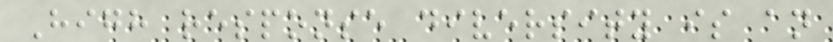High response diversity is an
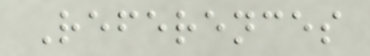References
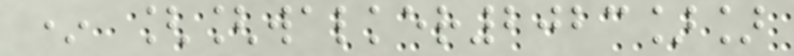* [[walker2023]]
